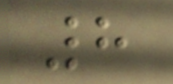8
